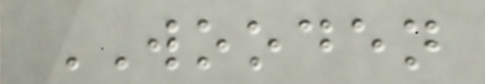WOODEN
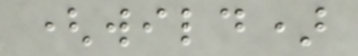(wild)
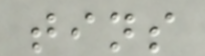tins
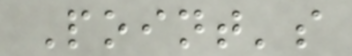Point's
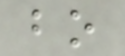bo
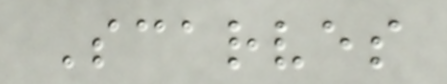Scarves
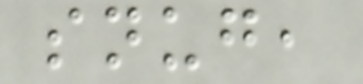snug,
